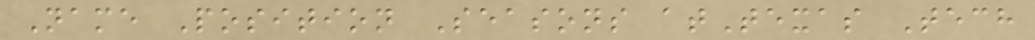Name Position Seasons atTexas Tech
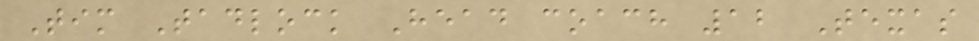Tim Tadlock Head coach 12 Texas
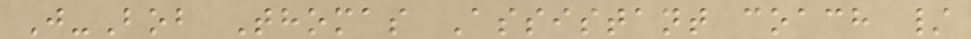J-Bob Thomas Assistant coach /
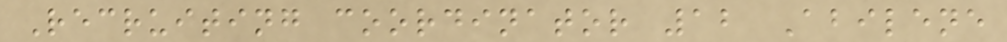Recruiting coordinator 12 Abilene
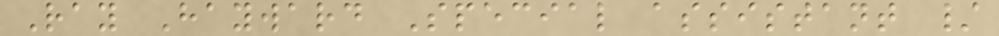Ray Hayward Special assistant /
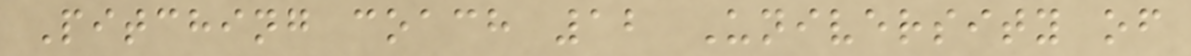Pitching coach 12 University of
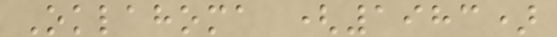Oklahoma (1983)
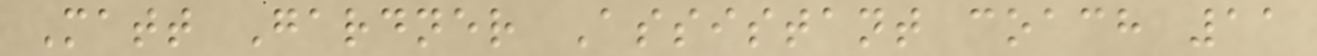Matt Gardner Assistant coach 11
